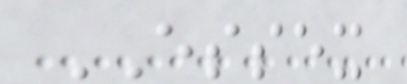ESSEX
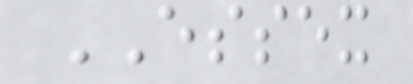ESSEX
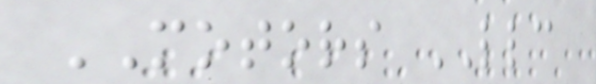MOTORS LLC
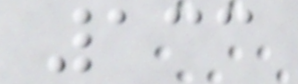133
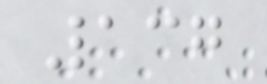137
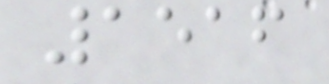1516
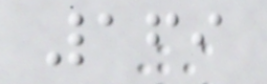169
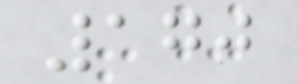170
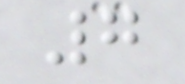7
